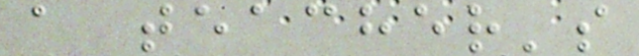a teacher's
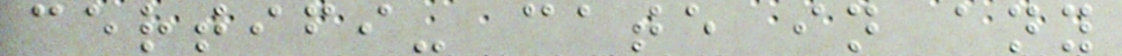certifi- cate in any
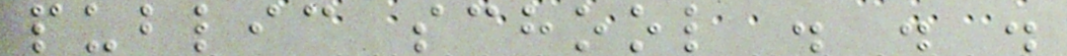public school . . .
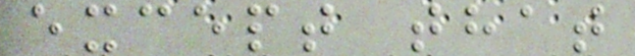except that
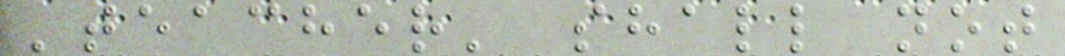'teacher' shall not
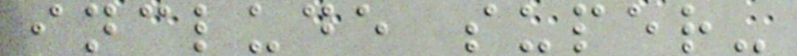include super-
